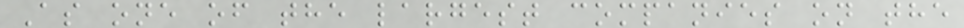As one of the largest companies on the
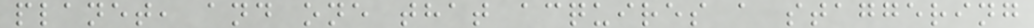planet, and one that acquires a staggering
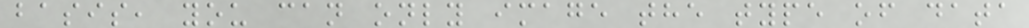basis, you can only image the type of data
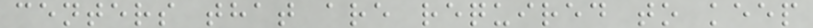centers that are required to keep
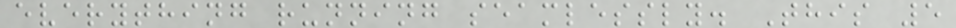everything running seamlessly. This 5
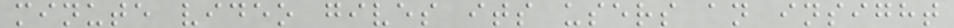minute video gives its users an insight
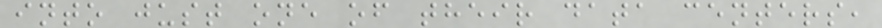into just one of their data centers,
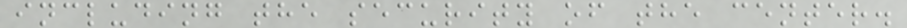including the security of the center.
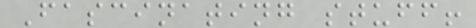Fascinating stuff!
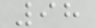98
